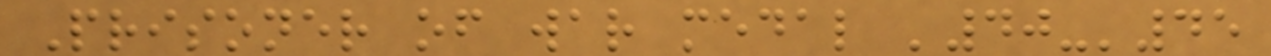Prisoner of war medal '40-'45
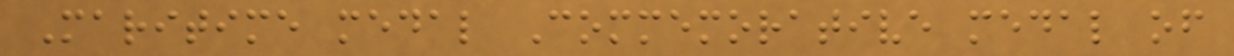Maritime medal Commemorative medal of
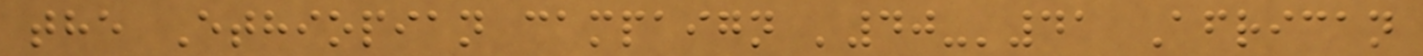the Ethiopian campaign '40-'41 African
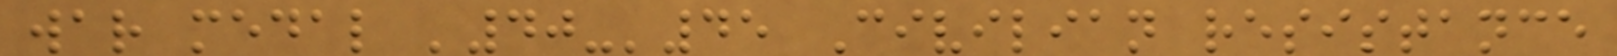war medal '40-'45 Civilian resistance
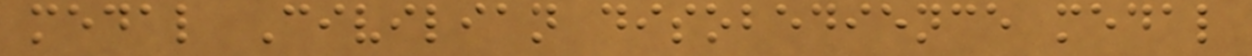medal Civilian disobedience medal
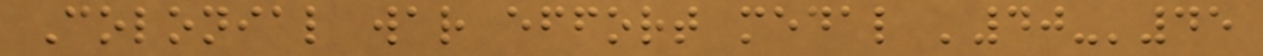Colonial war effort medal '40-'45
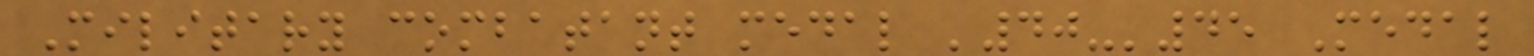Military combatant medal '40-'45 Medal
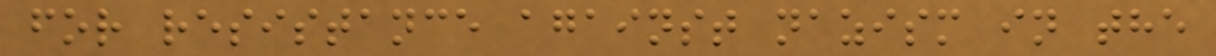for resistance against nazism in the
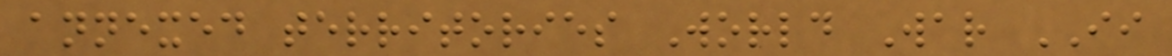annexed territories World War II
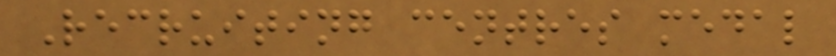Recruiting centres medal
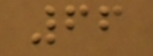66
